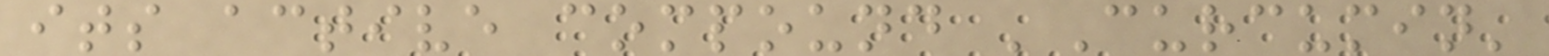its active compound 'Curcumin'
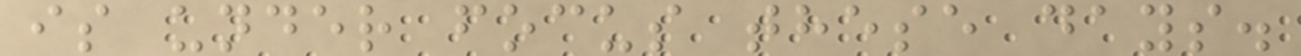is under focus these days.
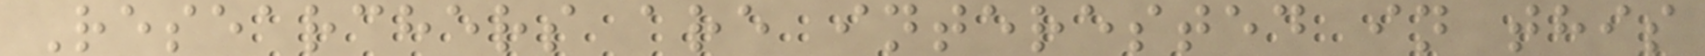Researchers are interested in this
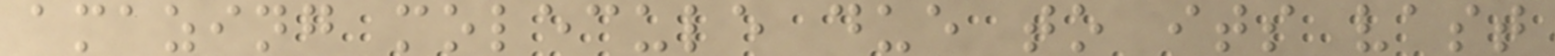amazing molecule due to its vast
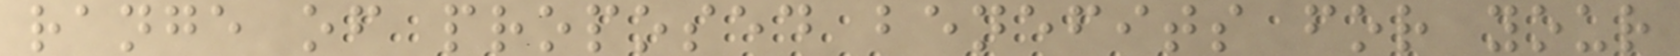range of proposed benefits for your
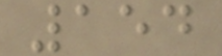154
